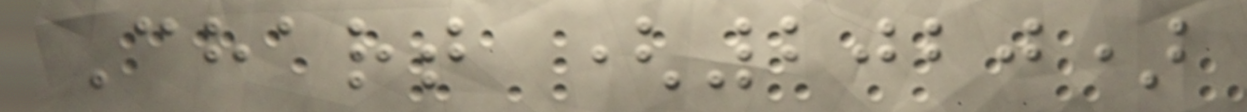Chart (2020)
